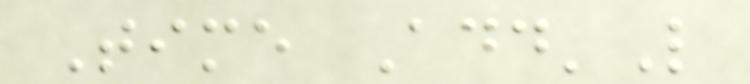Time Add'L
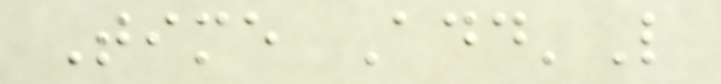Time Add'L
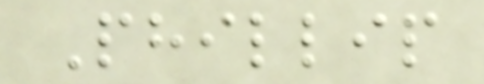Phillip
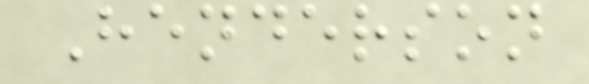Henderson
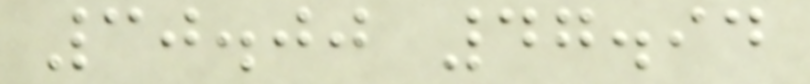30.00 47.94
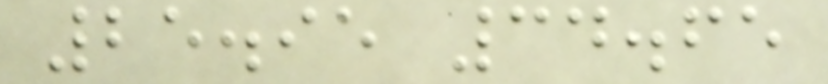25.95 34.65
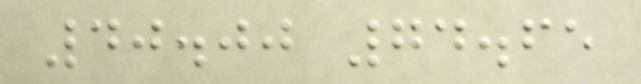40.00 74.65
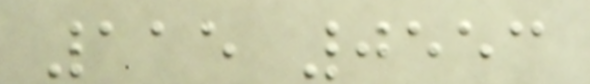115 0553
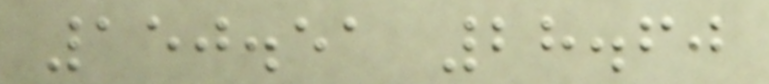150.51 28.60
